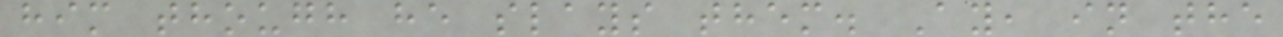him though he slays them. Ay, in the
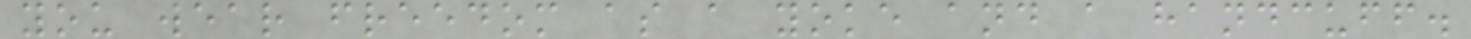you wear freedom as a yoke and a handcuff.
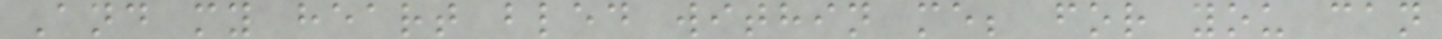And my heart bled within me; for you can
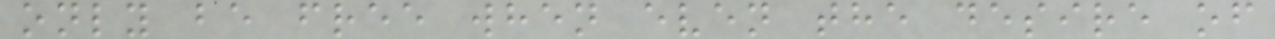only be free when even the desire of
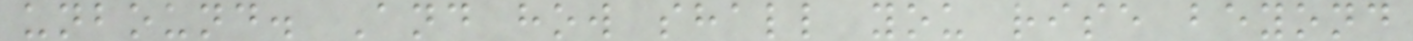unbound. And how shall you rise beyond
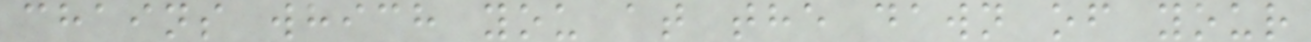chains which you at the dawn of your
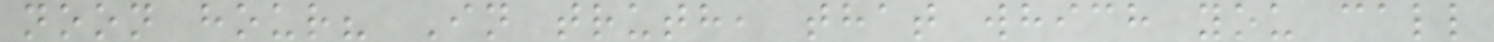noon hour? In truth, that which you call
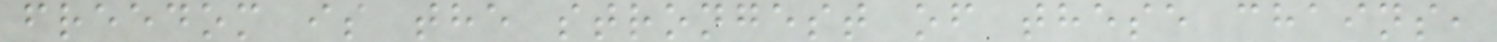freedom is the strongest of these chains,
